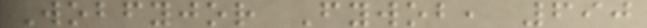Wobfyjor Fywob, 690
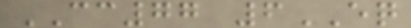CC77 6EQ
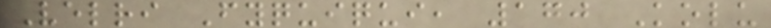Velri Fyquiqui, 170 Kolu
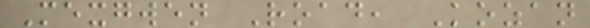Mexgwen Road, Kozan
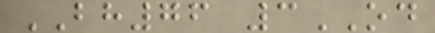BH76 3OD
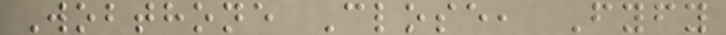Wobthone Close, Fyfy
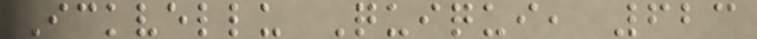Ickvellu Quiqui, 623
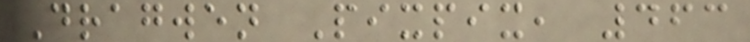Dragwen Pixpix, 463
